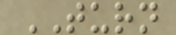TURN
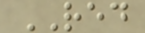RED
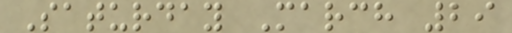Saturday March 29
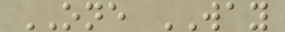ONE WAY
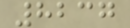8237
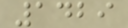1429
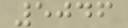5046
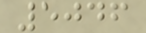5046
